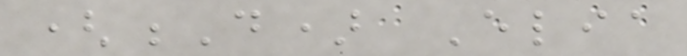(D) Elia
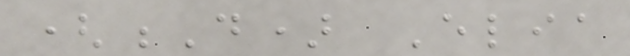(D) Elia
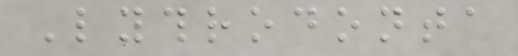Lythrodonta
